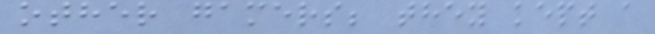other gamers; they kept a
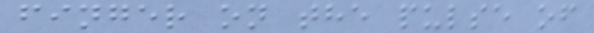finger on the pulse of
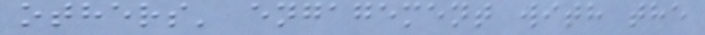others' engagement with the
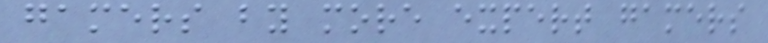gamers by more expert gamers
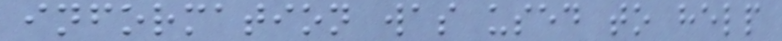information was used to help
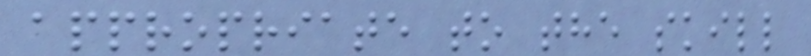appropriate to the skill
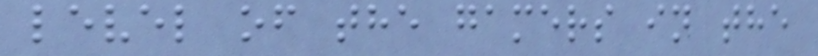level of the gamers in the
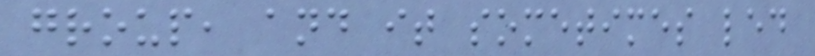group, and it sometimes led
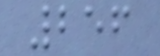256
